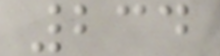234
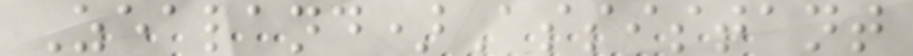Zealand)Assistant
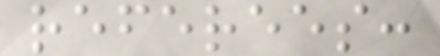referees:
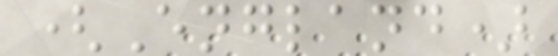(England)
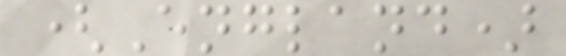(England)
